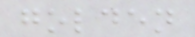golden
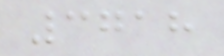3718
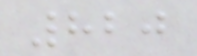820
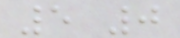5 0
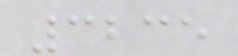3235
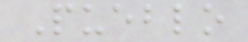Pueblo
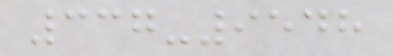337-9548
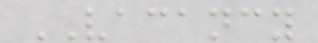VACANCY
